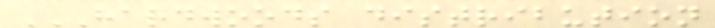HARDWOODS DISTRIBUTION
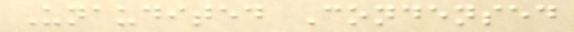Unaudited Condensed
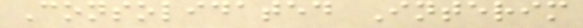Consolidated Interim
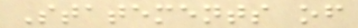Statements of
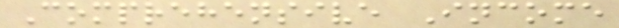Comprehensive Income
